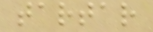tartar
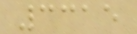3315
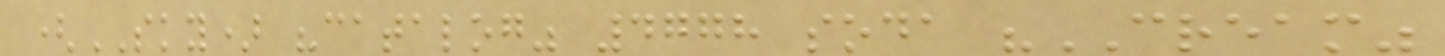(SKY) "catalog" 4778 soda "CREAM"
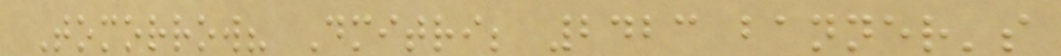Tomorrow? Dmitri; 2423 banner's
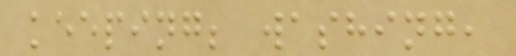keeping; washing,
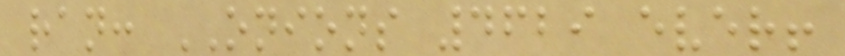ran: ONIONS 4629 ever!
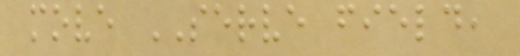move SERVE field,
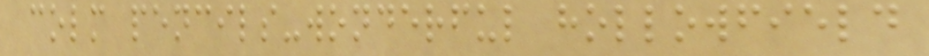colm pencils-wonderful hollowfield
